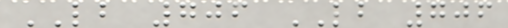LB 706 LB 706
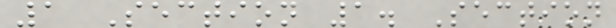1 Section 1. Section
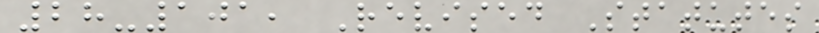28-101, Revised Statutes
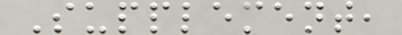Supplement,
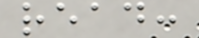read:
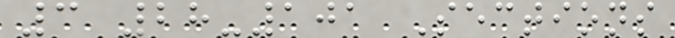3 28-101 Sections
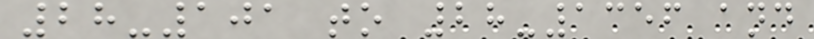28-101 to 28-1356 and
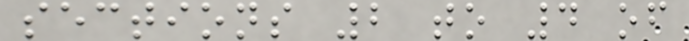sections 2 to 4 of
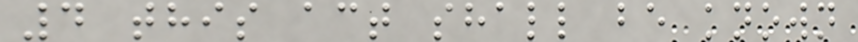4 this act shall be known
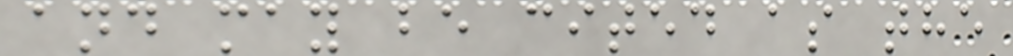and may be cited as the
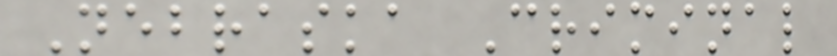Nebraska Criminal
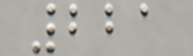221
